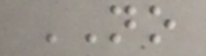NO
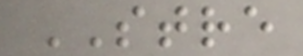STRE
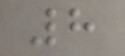8
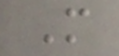M
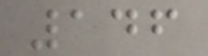146
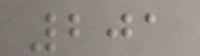201
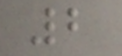2
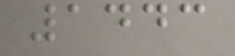1443
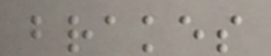brakes
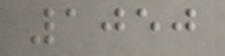1050
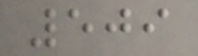509
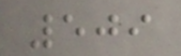509
